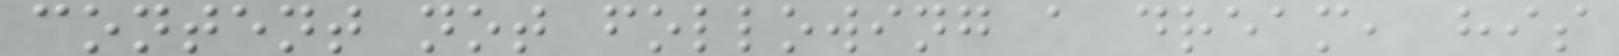content not following a dream, his
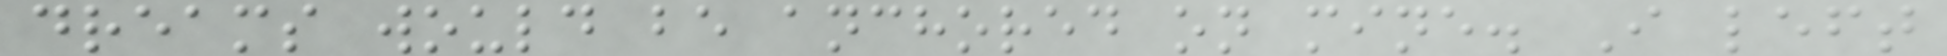dreams would be anchored on mine. I left
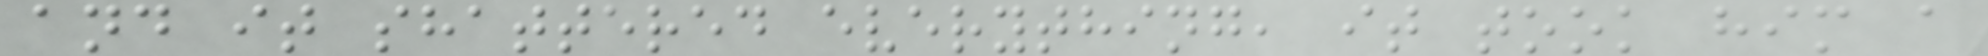and it shattered everything, it took him a
